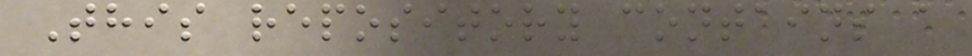This repository contains a
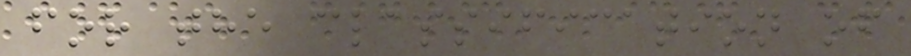for the classification of
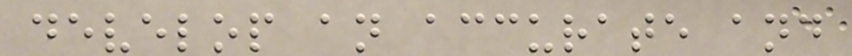develop an accurate and
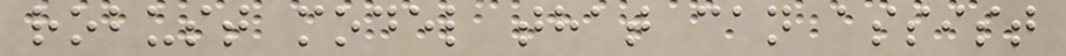robust model that can assist
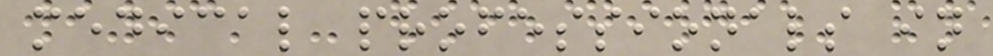medical professionals in
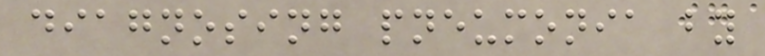diagnosing pneumonia by
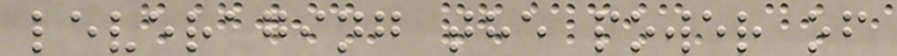leveraging the power of
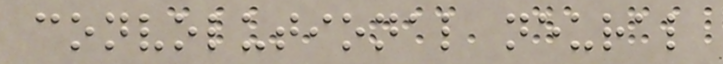convolutional neural
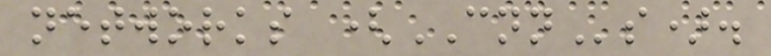networks (CNNs).
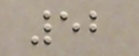52
